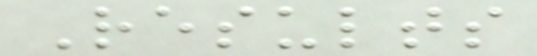Results
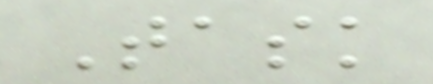Task
